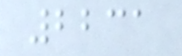2231
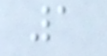1
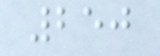250
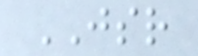JSR
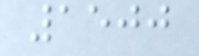1500
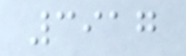3917
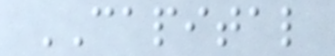CAPITAL
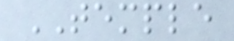TEMPLE
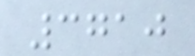3710
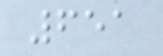651
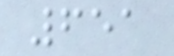651
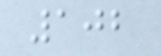102
